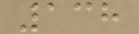138
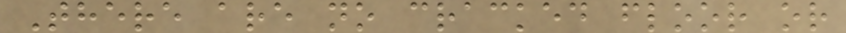There are no cracked floor or
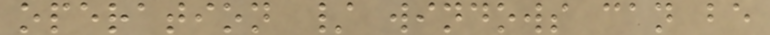operation / windows can be
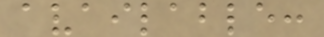available:
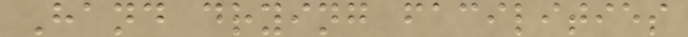Hand drying facilities
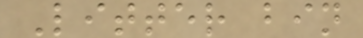Litter bin
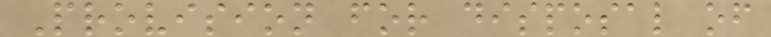Provision for disposal of
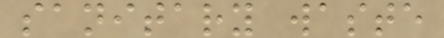sanitary waste
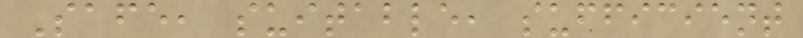Safe, suitable, sufficient
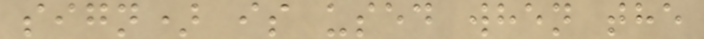sign) is used when the
